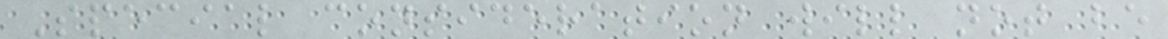Special consideration will not be
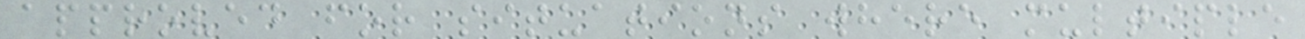approved for situations where multiple
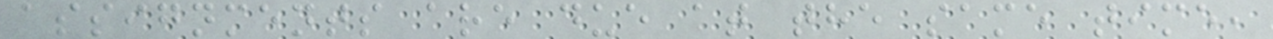assignments are due at the same time,
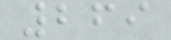269
